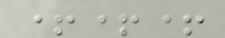+++
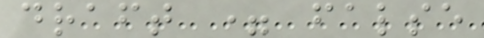draft = false
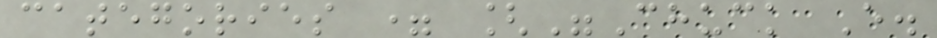categories = ["Chuck E.
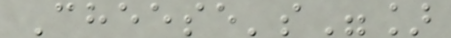Cheese's"]
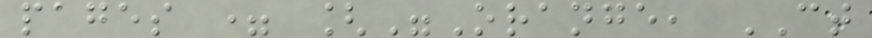pages = ["Orange, CT
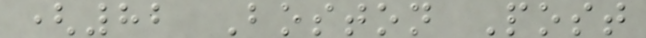(82 Boston Post
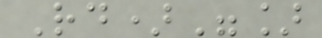Rd)"]
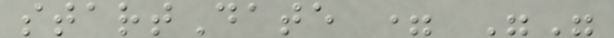startDate = ""
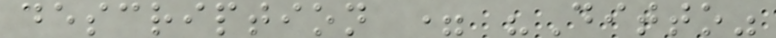description = "Ditto"
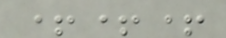+++
